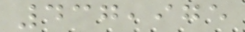437,975
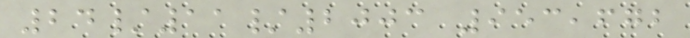24/11/2003 953,672
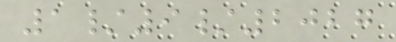1/9/2027
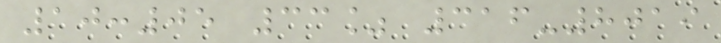10:05 33% 316-8019
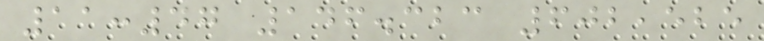11:47 146.323 602,525
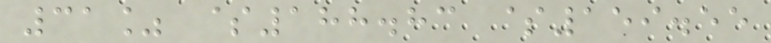31% $188.83 $159.55
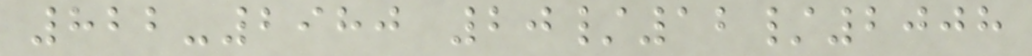822-2980 20/12/2008
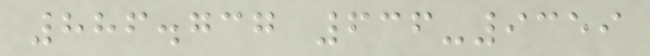886.737 636-9359
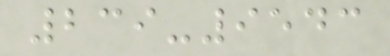239-9543
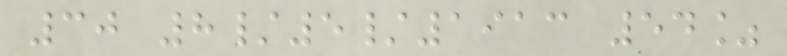30 8/5/1913 54%
